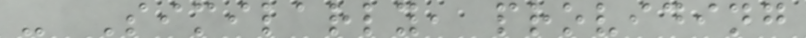- Similarly, providing
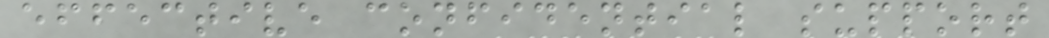effective confidential support
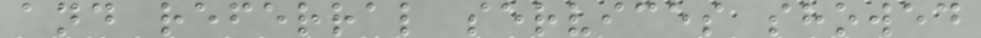and referral services showed
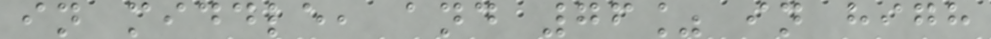in middle, and 76% in high
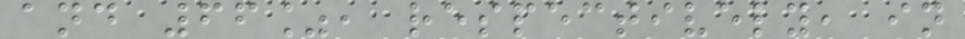and 66%, respectively, in
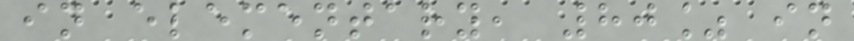in elementary, 80% in
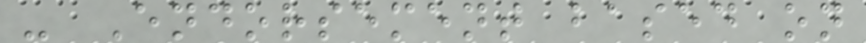- Endorsement based on
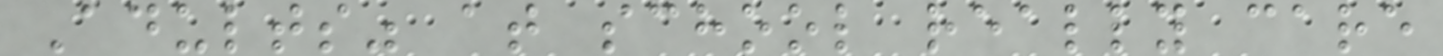Adults" at school really care
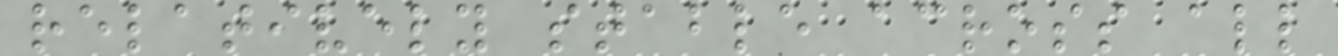relatively stable across all
